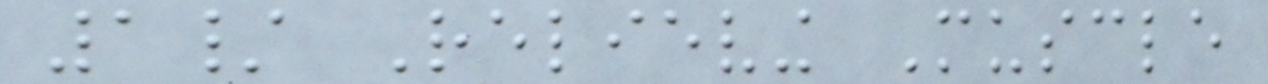1/ Relieving Muscle
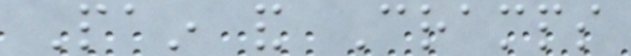Pain and Cramps
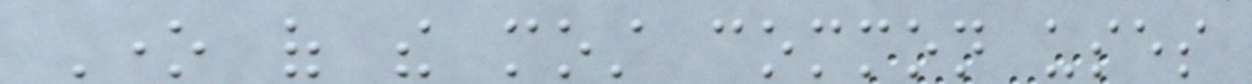One of the most common uses
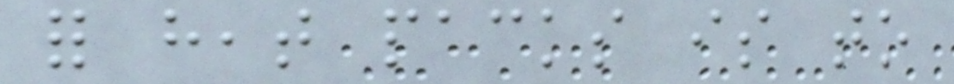for heat packs is to
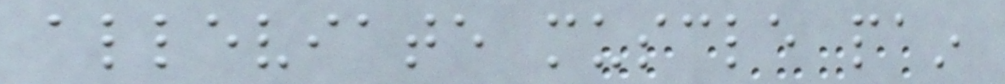alleviate muscle pain
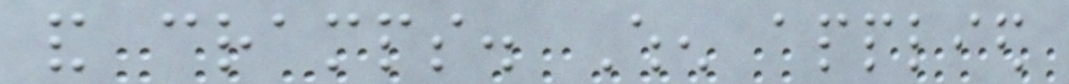and cramps. When applied
